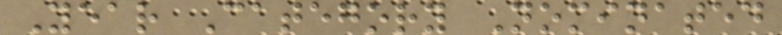Year Category Nominated
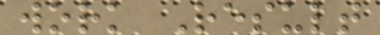work Result
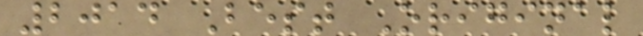2014 Best Original
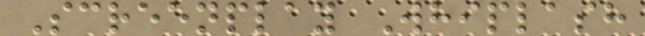Screenplay Whiplash
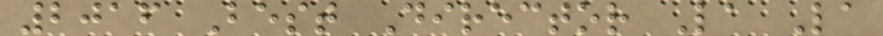2016 Best Director La La
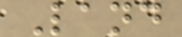Land
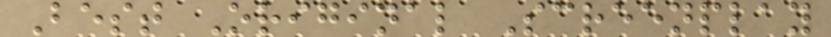Best Original Screenplay
